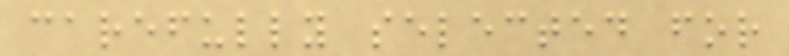carefully selected for
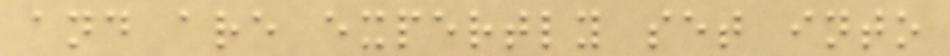and are expertly set into
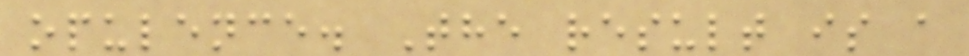opulence. The result is a
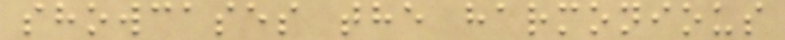showcases the harmonious
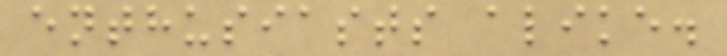enthusiasts alike.
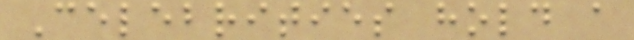Celebrities hold a
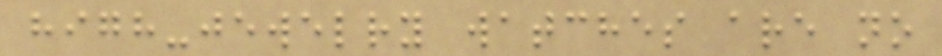high-jewelry watches are no
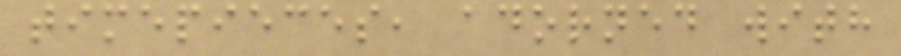timepieces, adorned with
